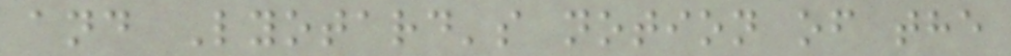and Lyotard's notion of the
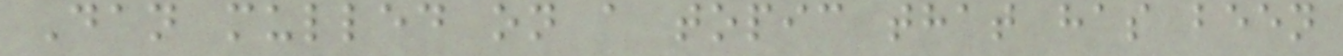Dan mulled on a topic that has been
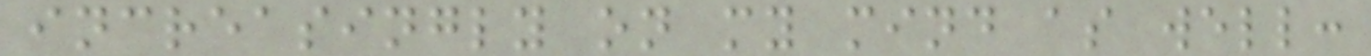increasingly on my mind as well:
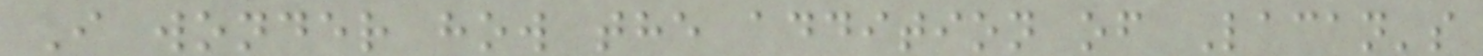I wonder how the addition of Lacan's
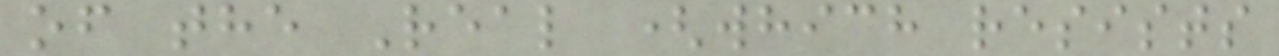of the Real (which resists
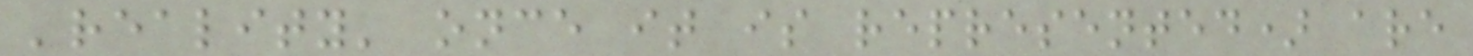'reality' once it is represented) are
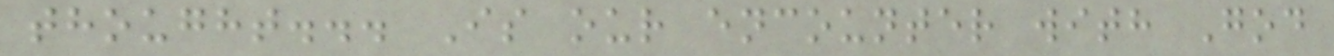thought... Is our encounter with God
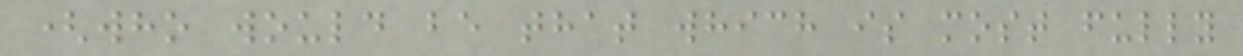(who would be that which is most fully
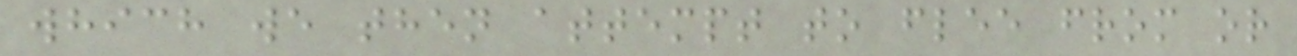which we then attempt to flee from or
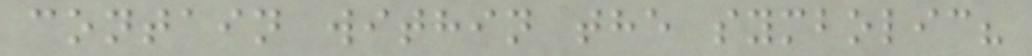contain within the symbolic?
